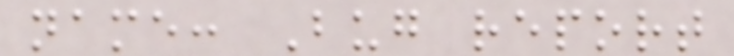name: Bug report
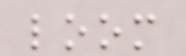loom
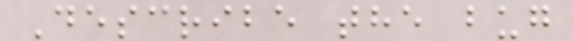Describe the bug
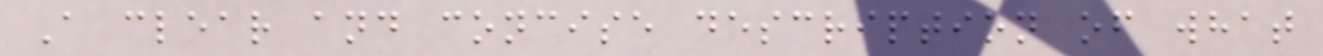A clear and concise description of what
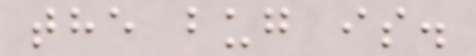the bug is.
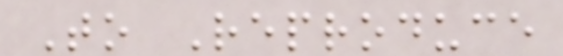To Reproduce
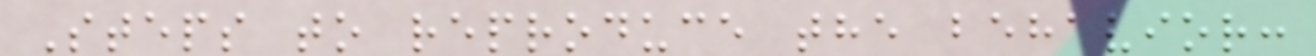Steps to reproduce the behavior:
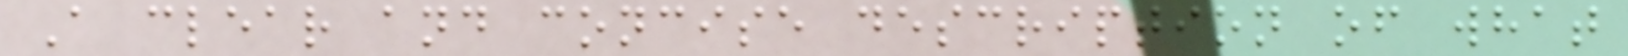A clear and concise description of what
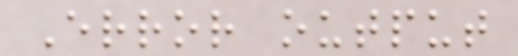Error output
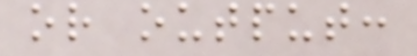or output:
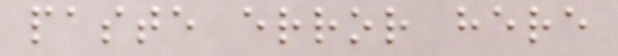paste error here
